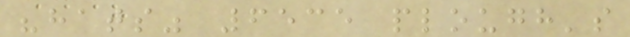"hats" 6535 plough's
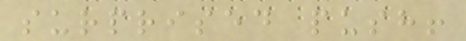surprised push!
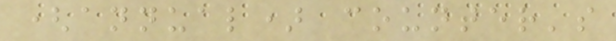(annual) counter's
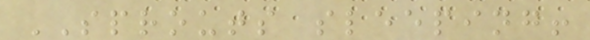SPROUTS sleeping!
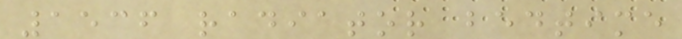1536 radiator bedtime
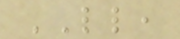LL,
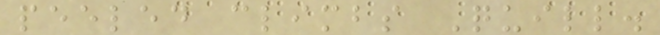peeled climbs Quill.
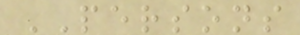PERSONS
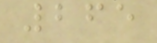265
